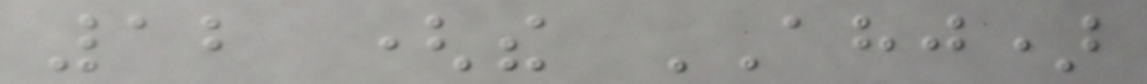12 (the AHJ)
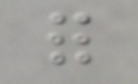for
